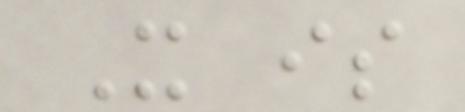It is
